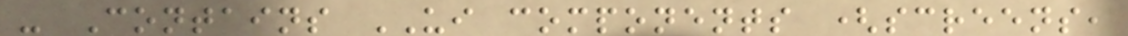- Contains UI components (screens,
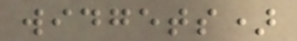widgets)
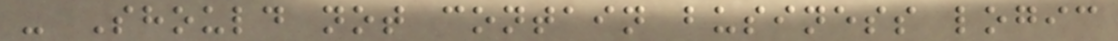- Should not contain business logic
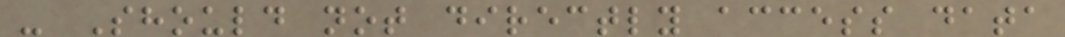- Should not directly access data
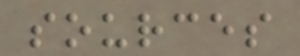sources
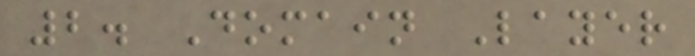2. Domain Layer
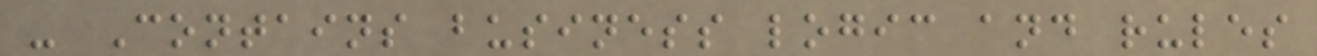- Contains business logic and rules
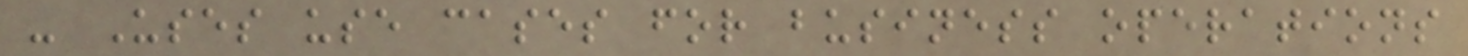- Uses use cases for business operations
